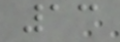13
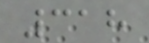318
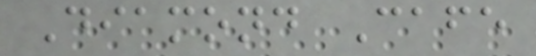Diamond Cafe
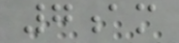7am
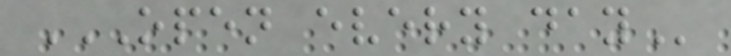OPEN EVERY DAY
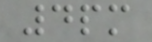4pm
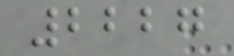2227
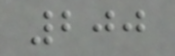200
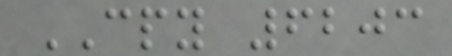CPY 6203
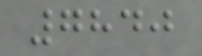7840
